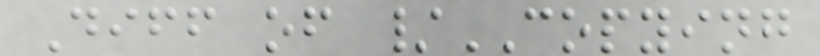Diff of /COPYING
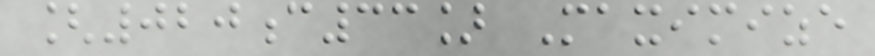[020c33] Maximize
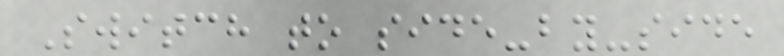Switch to side-by-side
